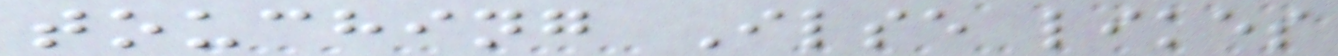touching Ilse likes
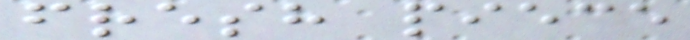fresh piece
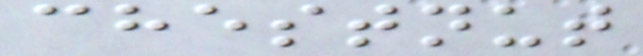chestnut
